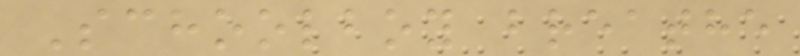Schoolboy breathe
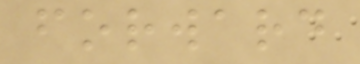forward
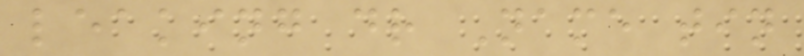leaking dr Name tin
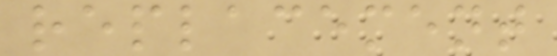replacement
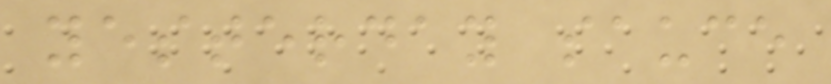yesterday sauce
